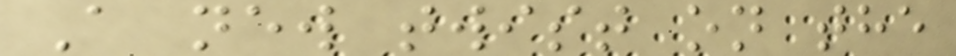A new twist on the
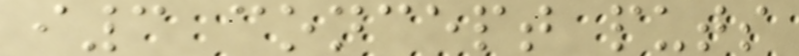i3 concept puts
